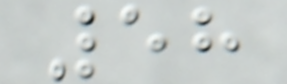58
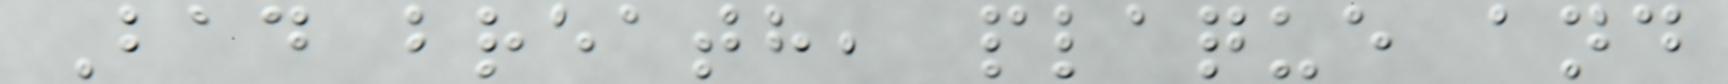Bad breath, plaque and
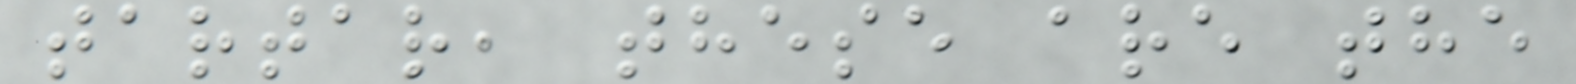tartar, these are the
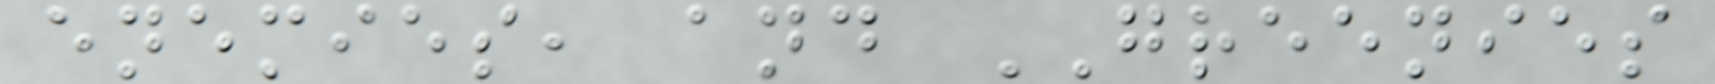enemies, and GREENIES
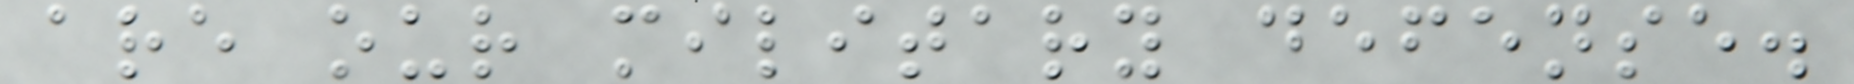are our military defense.
